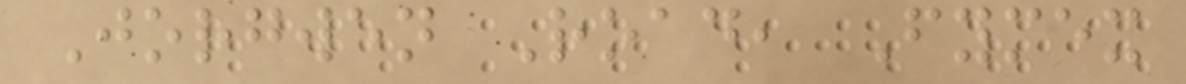Jorgwen Road, Fymex
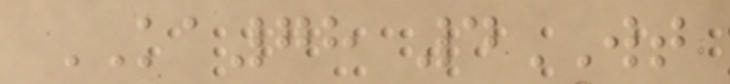KA78 4WT
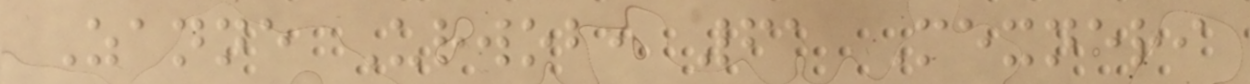Zanne Urwob, 61 Mexneri
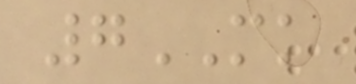7MK
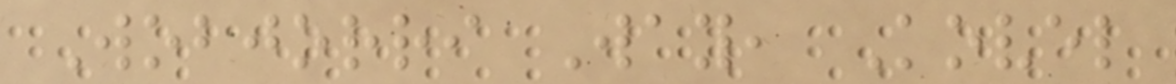Wobjorri Way, Kovel
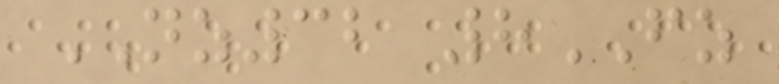NZ32 8FZ
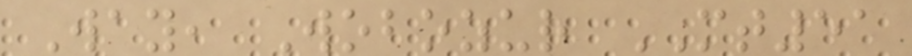Way, Wobozur MT51
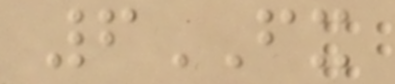6FX
